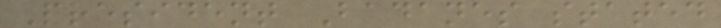President Badanes stated
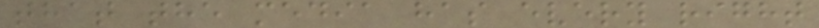that the media has every right
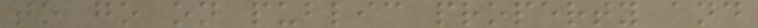to go on public property and
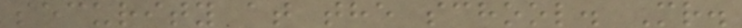security at the school. Mr.
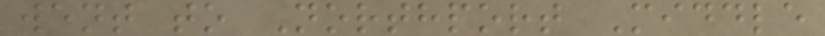went to Northport Middle
